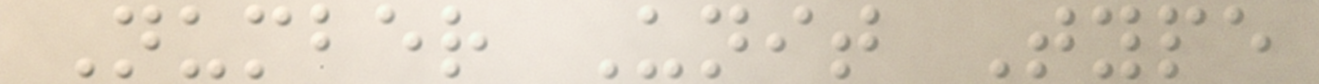Number Unit Type
